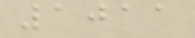1011
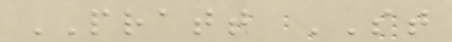PRATT ST
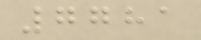7781
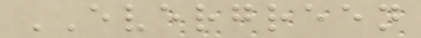EVERGREEN
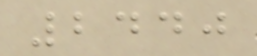2440
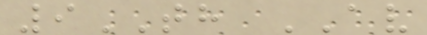9TH AV
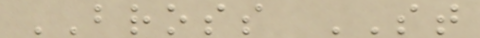BROSS ST
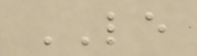LE
